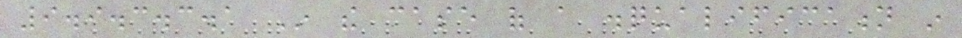9.9.3.3.1 In the case of a disqualification in
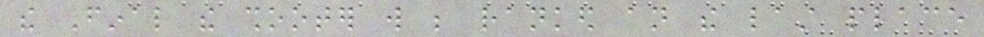the Final the shooter will be ranked an the last place
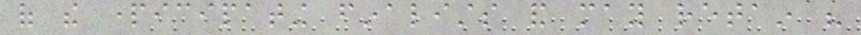of the participating finalists and may retain his
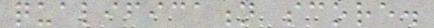qualification score.
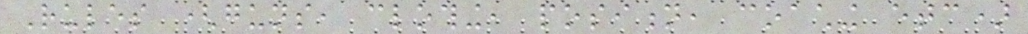Rules (guns, clothing, position, coaching etc)
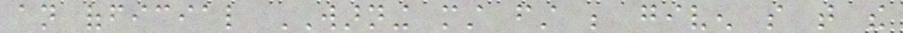an official WARNING must first be given so that the
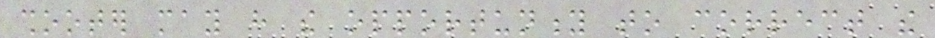shooter may have the opportunity to correct the
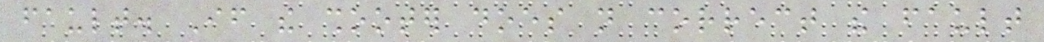fault. If the shooter does not correct the fault
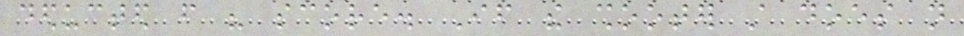deducted from his score. If the shooter still does not
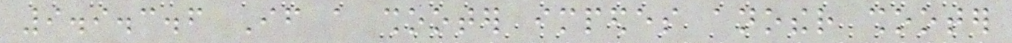9.9.3.6 If a shooter impedes another shooter
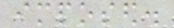imposed.
